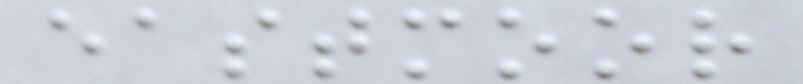eastmoor
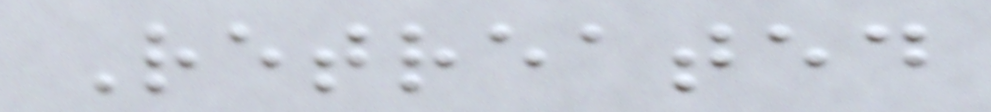Retreated
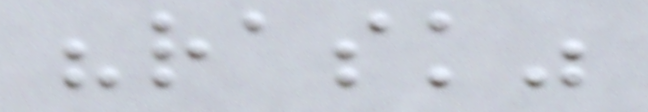"rask"
